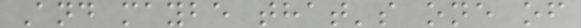And maybe that's one of
